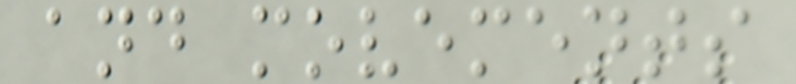and movements
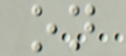on
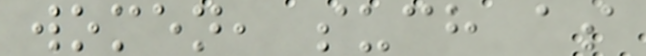women, such as
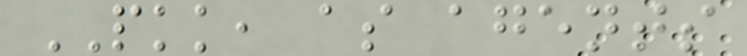PKK, as agents
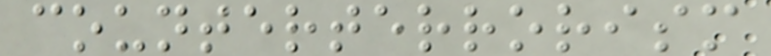counterterrorism
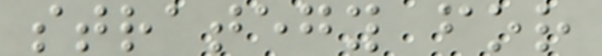strategy for
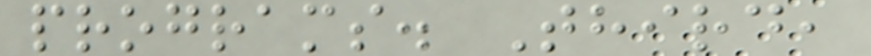programs. Third,
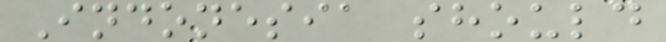Indonesia should
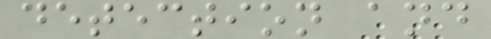detection and
